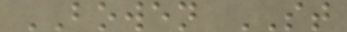BOWEN ST
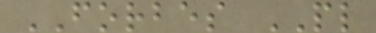FORBES PL
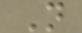N
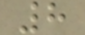8
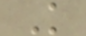K
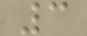3
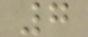7
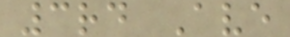3rd Ave
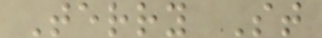Terry St
